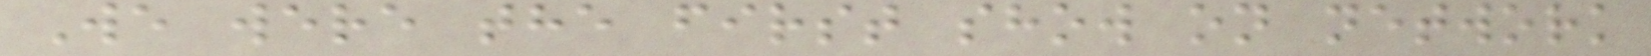We were the first show on network
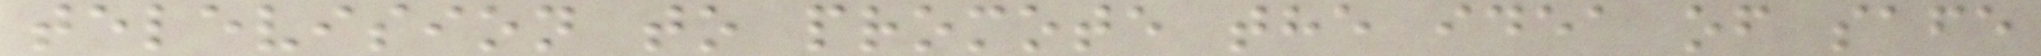television to promote the idea of safe
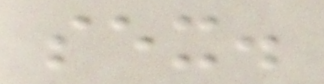sex.
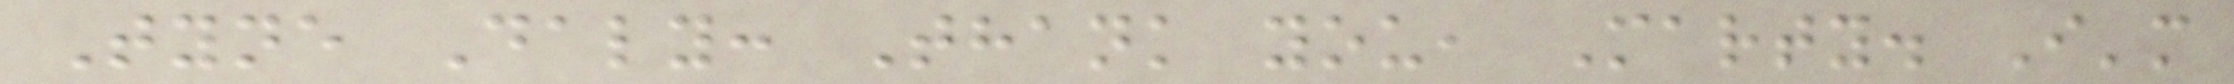Tyne Daly: Thank you, Marty. I'm
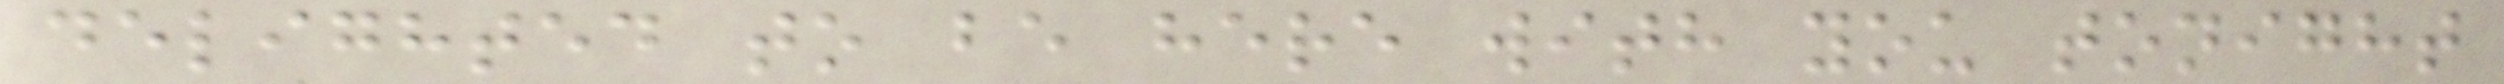delighted to be here with you tonight
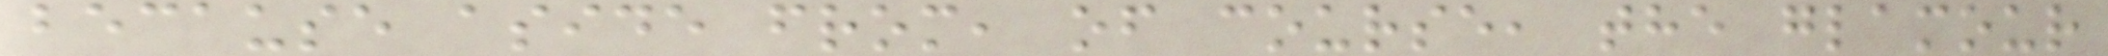because aside from, of course, the glamour
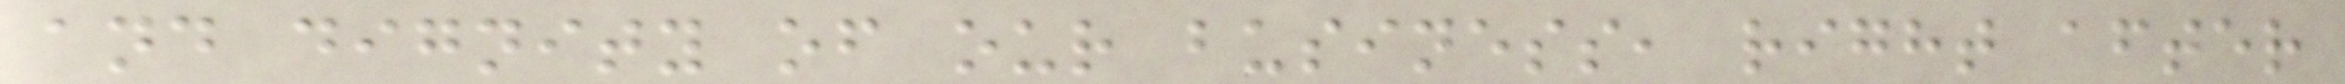and dignity of our business, right after
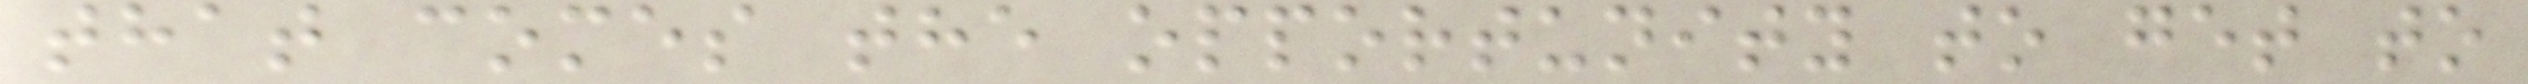that comes the opportunity to get to
